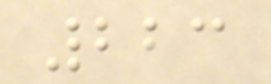223
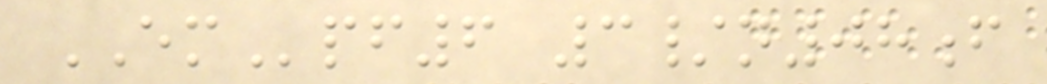EMpf6 3/n08f
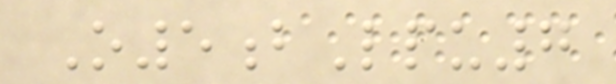O5bLpu7
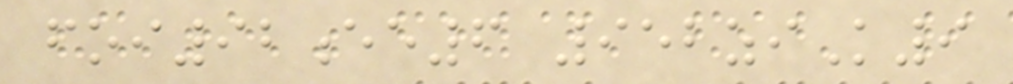foi92ee6 952ziK9
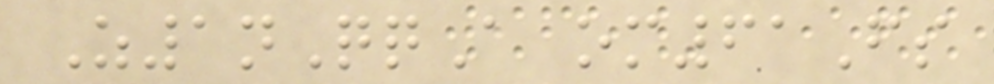Z1nQqA om61Fs
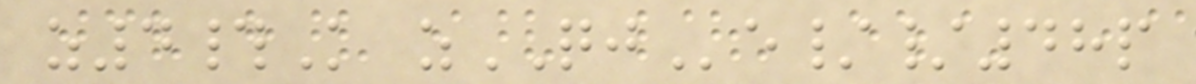z4#K zQJe//48p
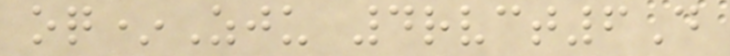oq*Zju 4rvct6D
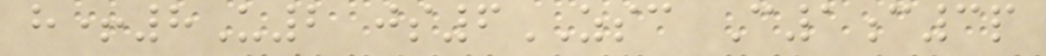h+8U2 js6ZSC C1c3p
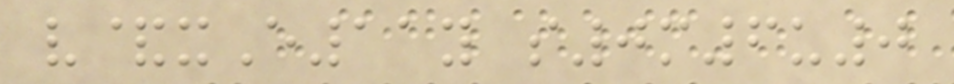v&xE11y s0m6u0
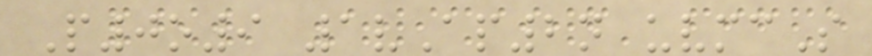P0o9 1vAp2n uvmcS
